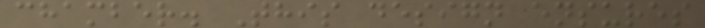chamber. This design ensures
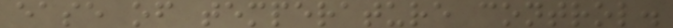ease of temperature control.
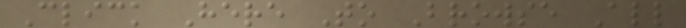Click Here To Browse All
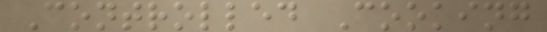Controlled Cooking
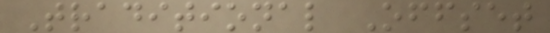Traditional Offset
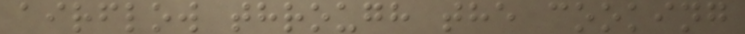airflow through the cooking
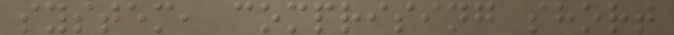system, comprising short
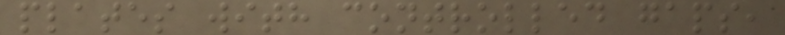plates with controlled gaps,
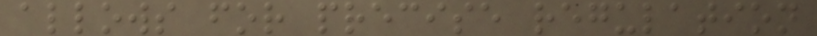allows for precise regulation
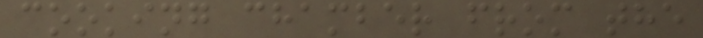cooking chamber from the
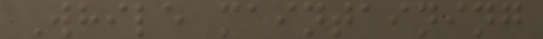While maintaining
